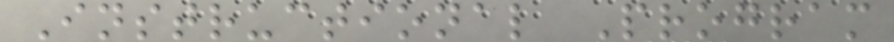Instructional Program
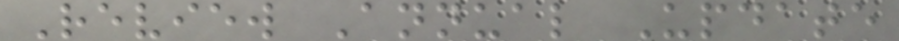Review Annual Update
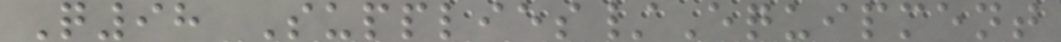Q98 Supplies/Equipment
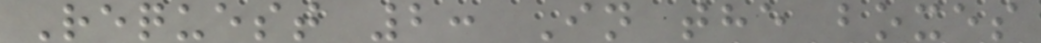Request 2: In the boxes
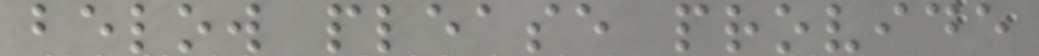below please provide
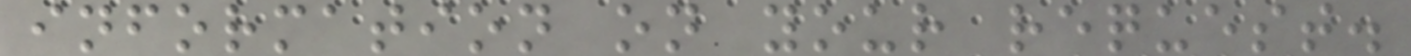information on your request.
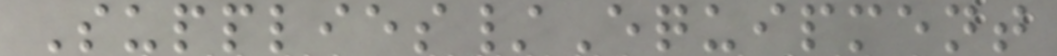Supplies/Equipment
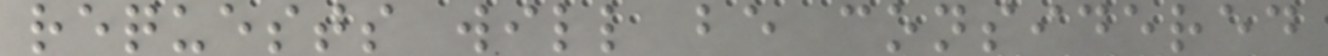requests will be considered
